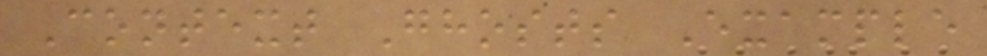Context Ghosts Example
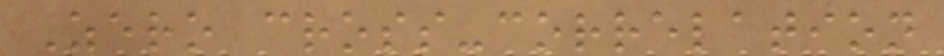Zero cross-correlation
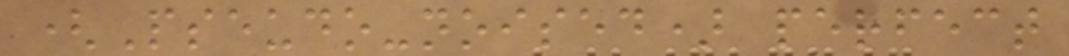(Pseudo-noised) perfect
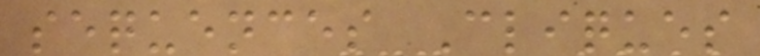sequences Cliques
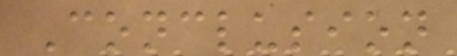Conclusion
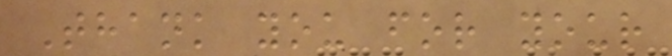Thank you for your
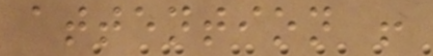attention !
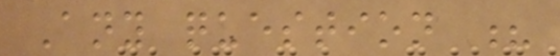Any question ?
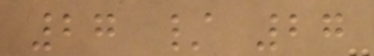27 / 27
